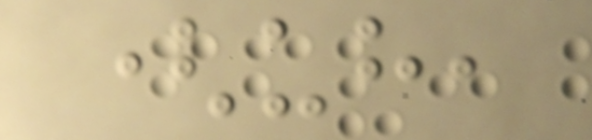(uh,
